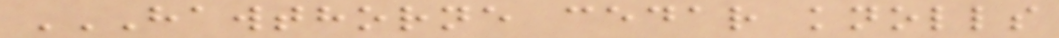HAWTHORNE CEDAR KNOLLS
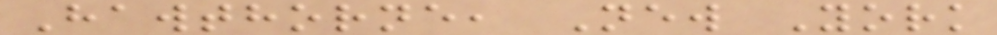Hawthorne, New York
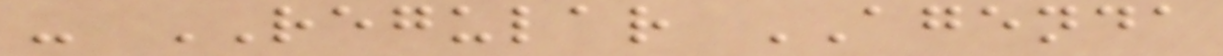- REGULAR AGENDA
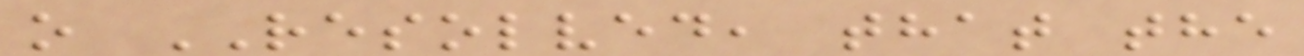o RESOLVED, that the
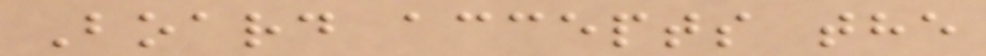Board accepts the
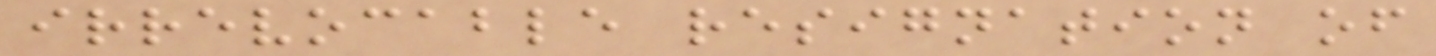irrevocable resignation of
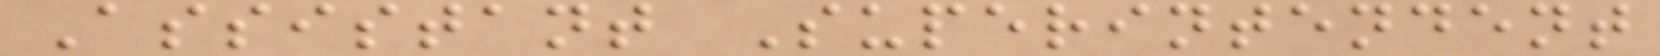Assistant Superintendent
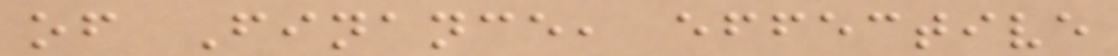of Finance, effective
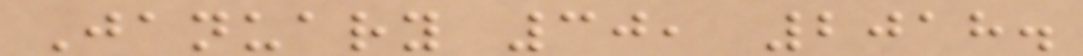January 30, 2018.
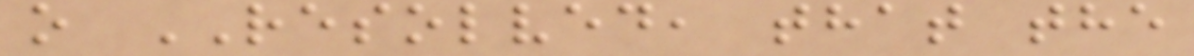o RESOLVED, that the
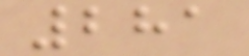281
